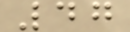47
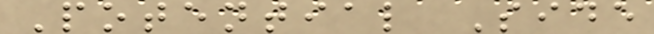Potential Side
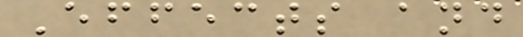Effects and
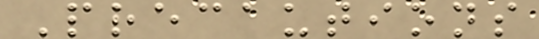Precautions
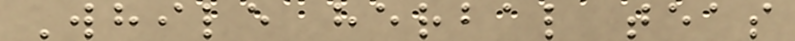While herbal teas
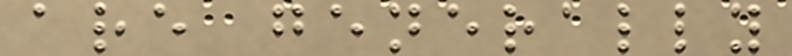are generally
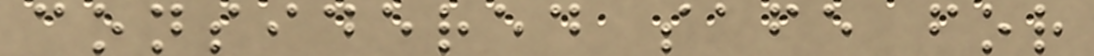considered safe for
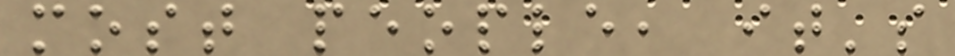most people, it's
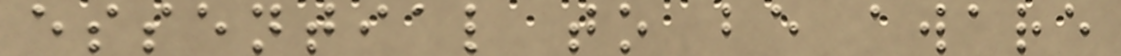essential to be aware
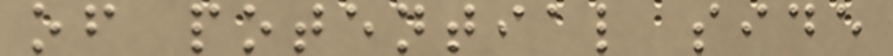of potential side
